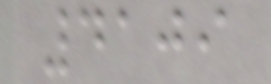4109
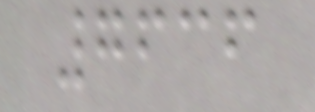7636
